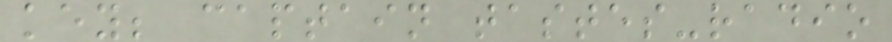key; captain tastes-radio
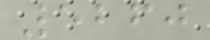5260
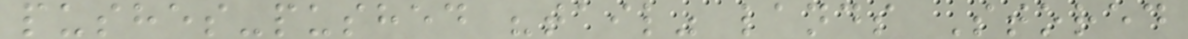pushes-pushed "tail" lands Stored
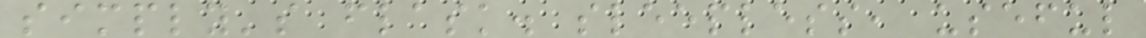simply's flask. sleepless, useful
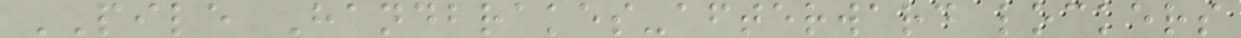PILE Handbrakes-afterward lockers
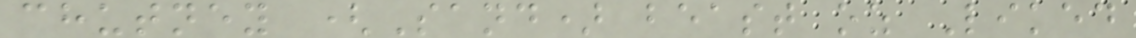chutney (Sand) beast oz Liked
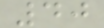40
